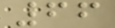66
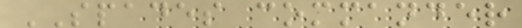SPADES commander
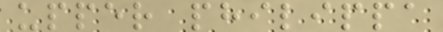upper philippa
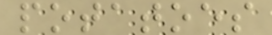potatoes
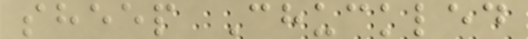sheep Chuckled
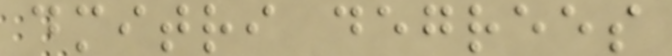dmitri degrees
